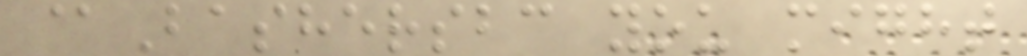@Bashersbc you might
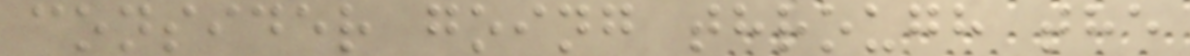consider going through the
